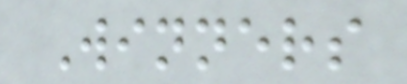Winners
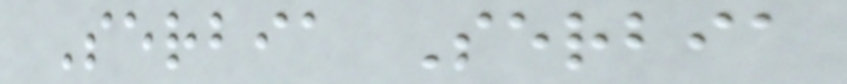Serbia Serbia
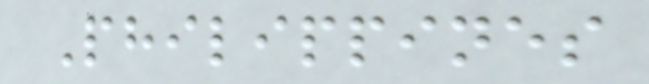Philippines
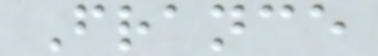France
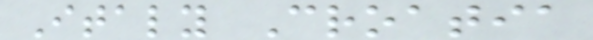Italy Croatia
